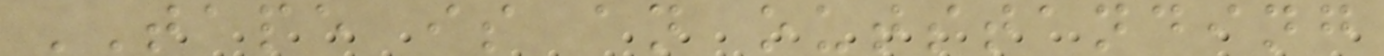TAPE is an outstanding
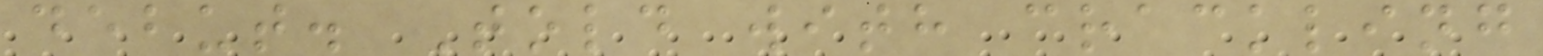debut. Told with crackling
